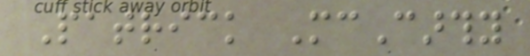Patrick McCarthy
